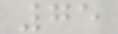75
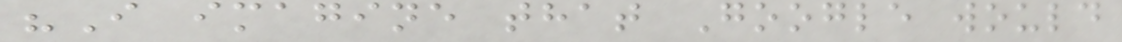"I imagine that Google would
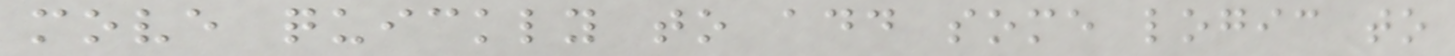move quickly to add some logic to
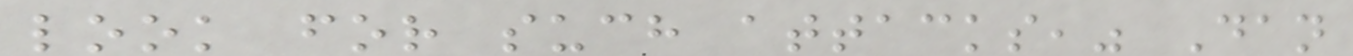look for such attacks," Dan
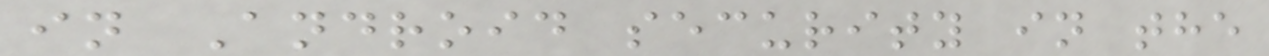in Android security in the
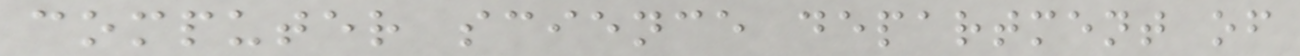computer science department of
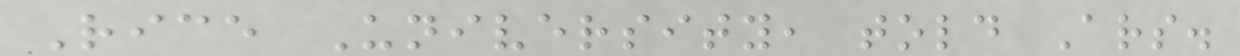Rice University, told Ars.
